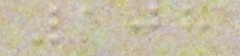108
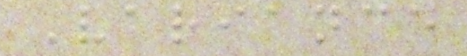Variance
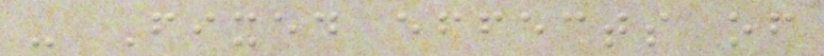- Fixed effects of
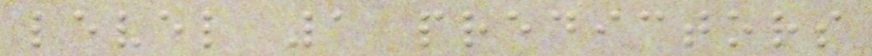level 1 predictors
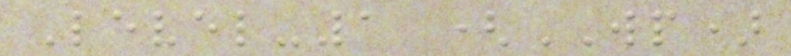Level-1 (WP)
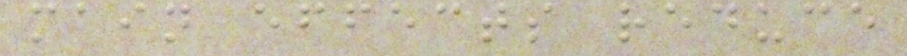main effects reduce
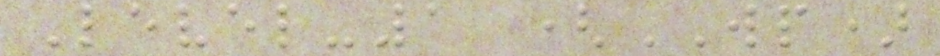Level-1 (WP)
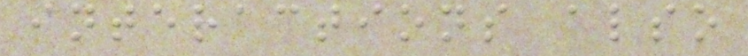interactions also
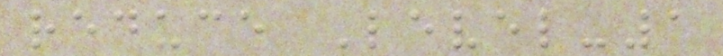reduce Level-1
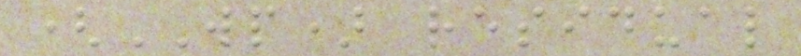(WP) residual
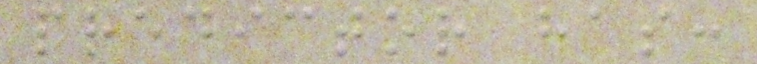predictor has:
